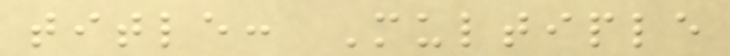title: Multiple
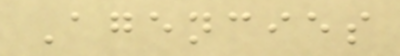Agencies
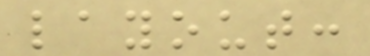layout:
